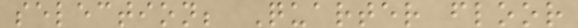selection; Quarter floor
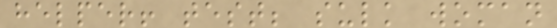helper! test; sulk woman
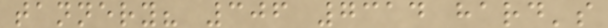tannery? 306 7314 hard's
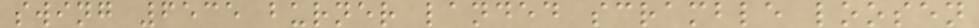swing 6535 burner landed scramble loosen
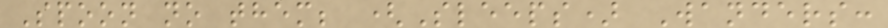Spoon no them; (Sleeps) Wanders:
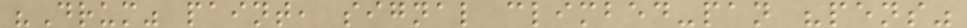"Drum" paint, signal climbed-pan "pens"
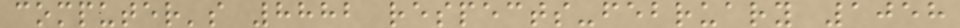computer's 8882 respects-february 1058
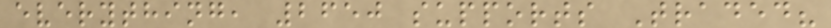everything, 2650 supports Traded?
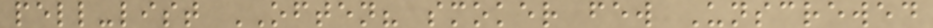pell-list OFTEN? smoker few Unscrewed
